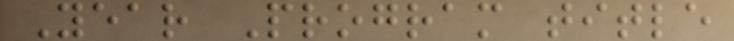Year Program title
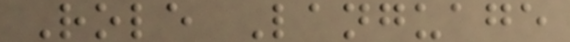Role Language
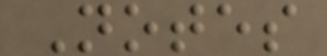Notes
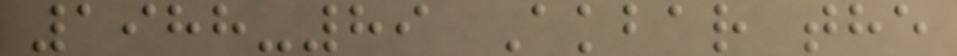1988-89 Akbar the
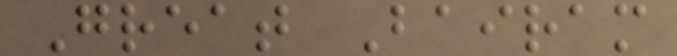Great Bairam
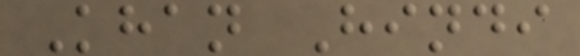Khan Hindi
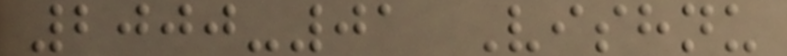2000-01 Vishnu
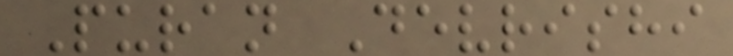Puran Devrishi
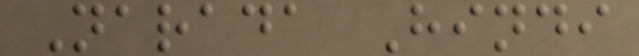Narada Hindi
